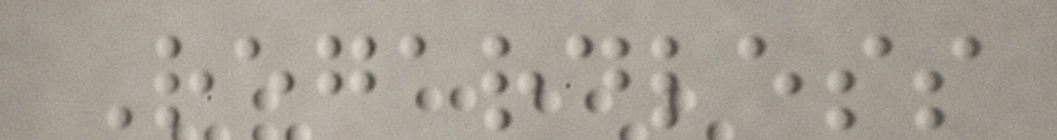Regardless
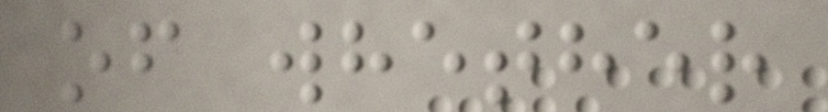of whether
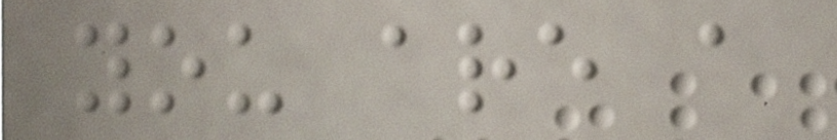you are a
